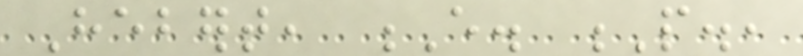Hebert, E. P.,
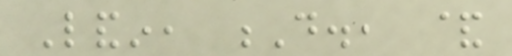Landin, D., &
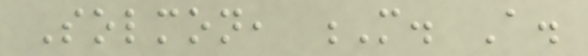Solmon, M. A.
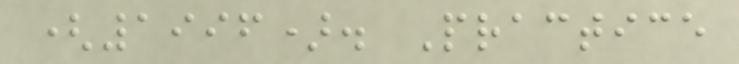(1996). Practice
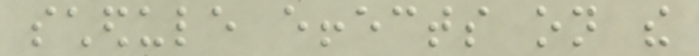schedule effects on the
